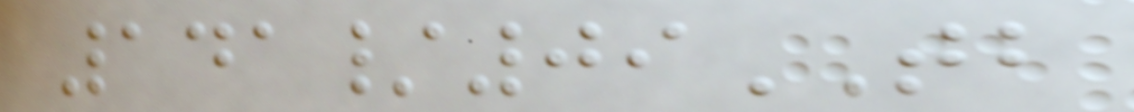141/09TB
